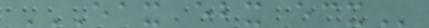EAX EBX ECX
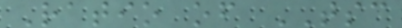Ratio of TSC
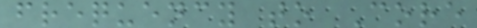frequency to Core
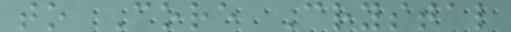to Core Crystal
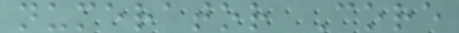numerator Core
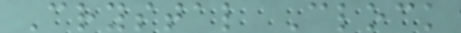Crystal Clock
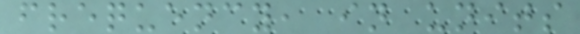frequency, in units
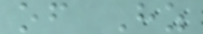of Hz
